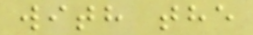with the
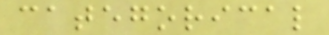categorical
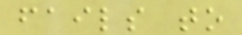fails to
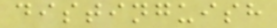distinguish
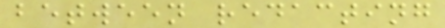between redacting
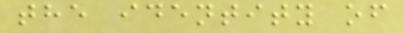the identity of
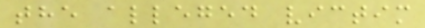the alleged victim
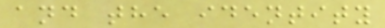and the identity
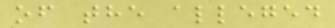of the alleged
